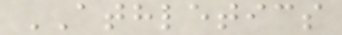ATHLETICS
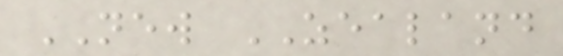NEW ZEALAND
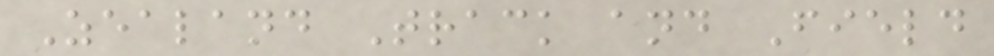Zealand Track and Field
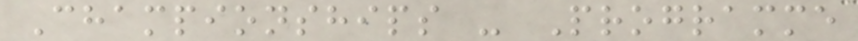Championships - Programme
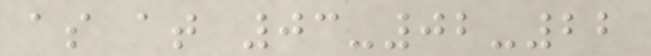as at 03-02-22
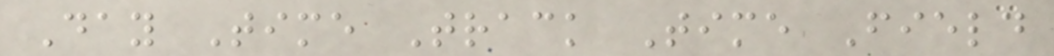Day Time Track Time Field
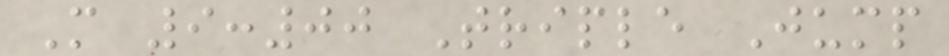M 9:00 Triple Jump
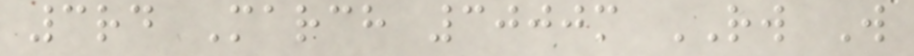3rd March 3000m RW W
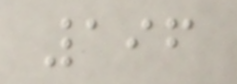196
